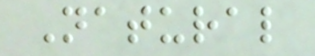Natural
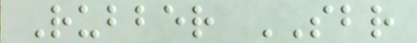Rubber SBR
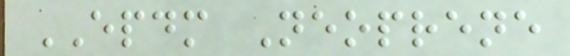EPDM Neoprene
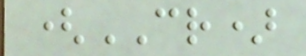(CR)
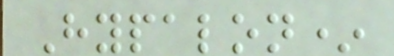Hypalon*
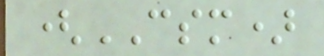(CSM)
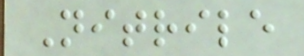Nitrile
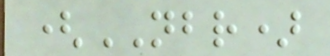(NBR)
